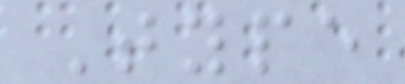Type
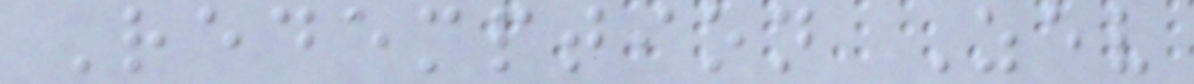Redemption Zev
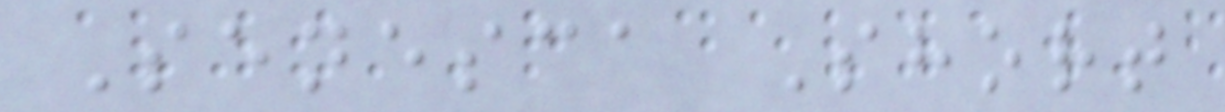Senesca Short
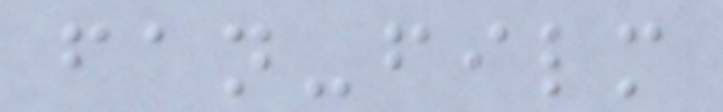fan-film
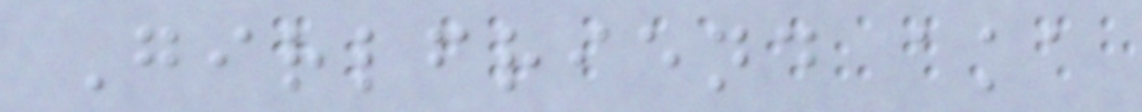Girlfriend aka
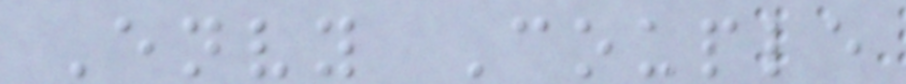Envy Couple
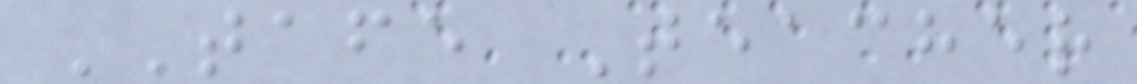TAFE Teacher
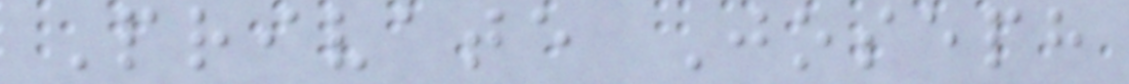Private Joseph
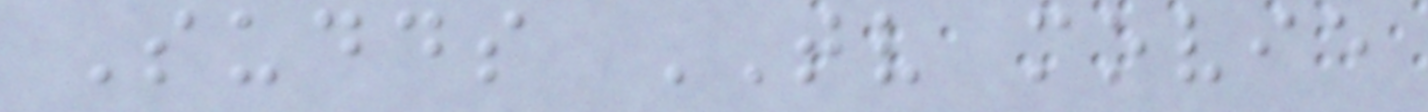Sudds TV movie
